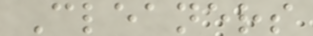Cleaners
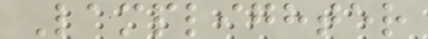Lamplighter
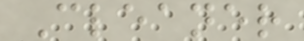Cleaner
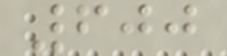600
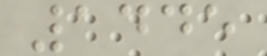1445
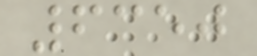6350
